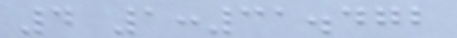4 1:31.472
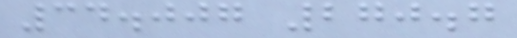34.007 270.7
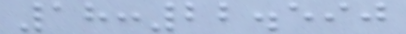18:22.590
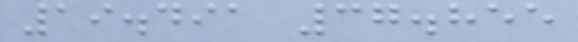19.491 37.855
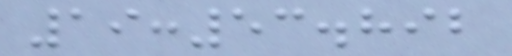19:53.892
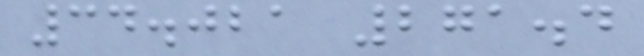34.021 271.4
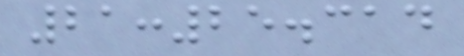21:25.314
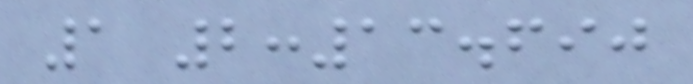1 2:13.690
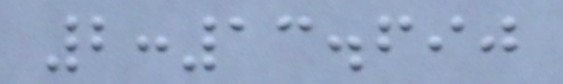2:13.690
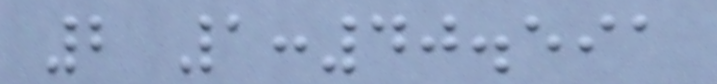2 1:40.591
